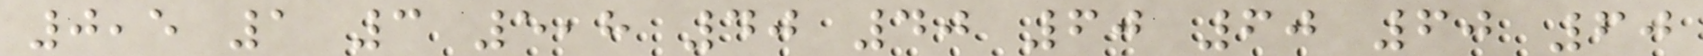0,5 1 3 5,8 40 40 60 60 60 60
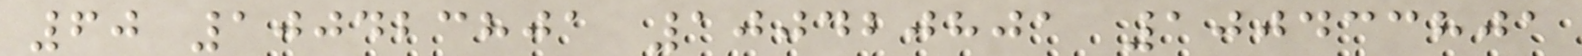60 100423801 100420801 100433801
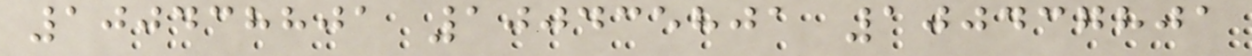100438801 100435801 100437801
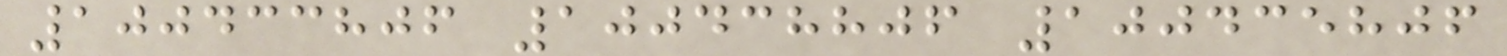100433806 100438806 100435806
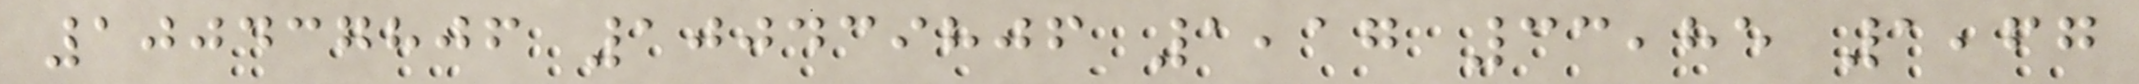100437806 100439806 1,17 33,85 1,67
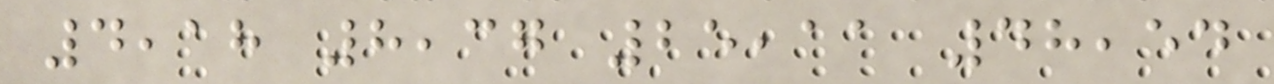4,18 8,37 25,11 48,54
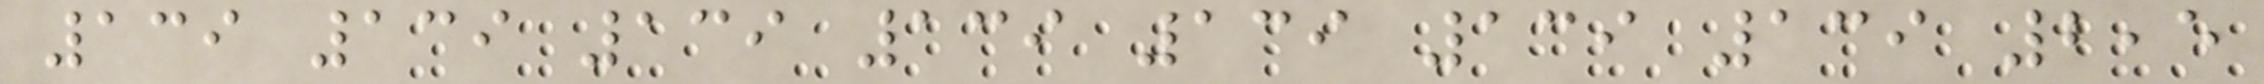139 139 139 139 139 139 139 2,5
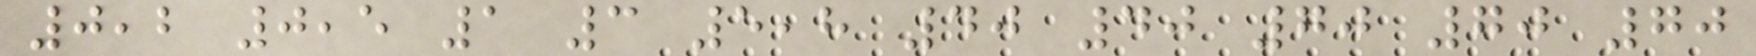0,2 0,5 1 3 5,8 40 40 70 70 70
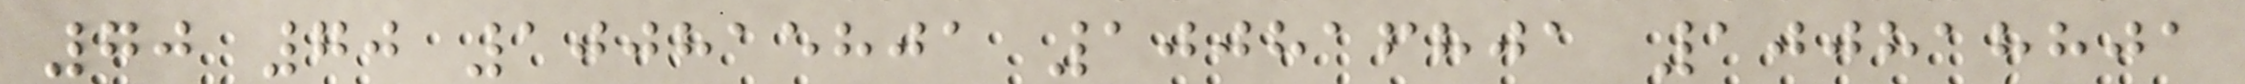70 70 100815801 100816801 100818801
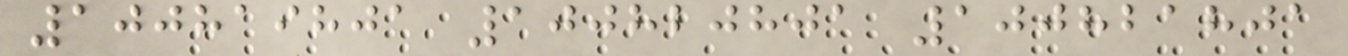100819801 100820801 100821801
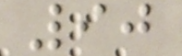90
